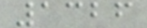1326
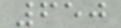650
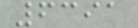6391
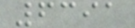6391
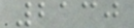2130
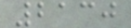2130
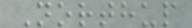Northup
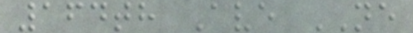164th Ave NE
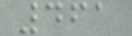461
